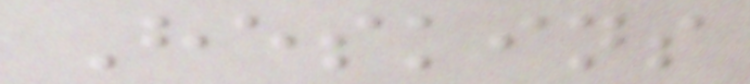Heskins
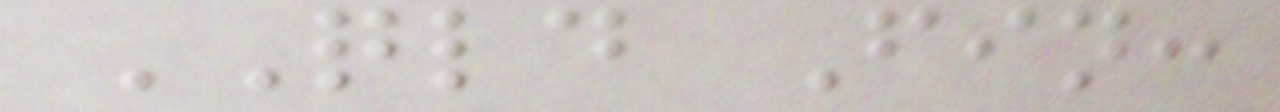QLD Fin:
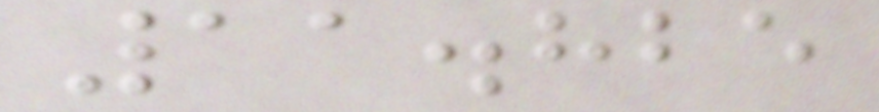11.825
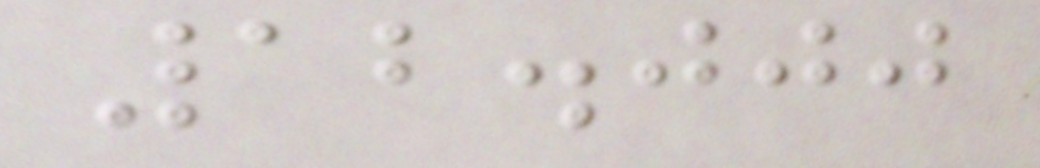12.000
